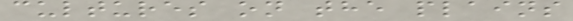cultures on the plains
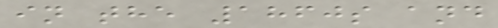in the 1860s and
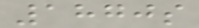1870s
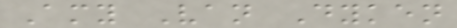Amy Van Dyken
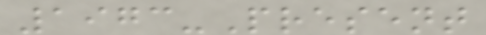1973-Present
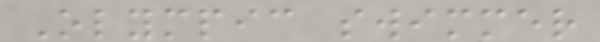Olympic swimmer
